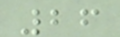26
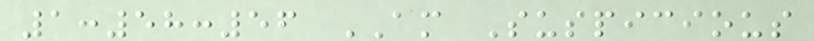1:58:56 AM Suspicious
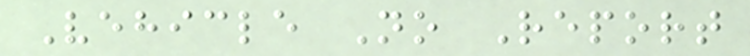Vehicle No Report
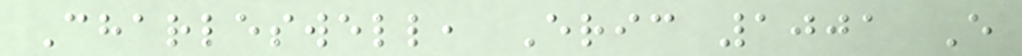Charleswell, Eric 1001 E
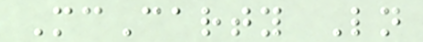McCarty Ln
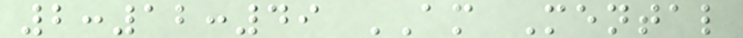2:12:49 AM Mental
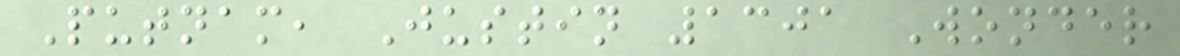Putnam, Justin 1301 Wonder
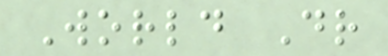World Dr
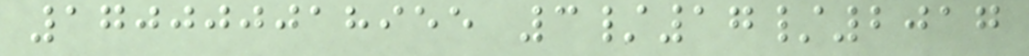170000018955 3/17/2017
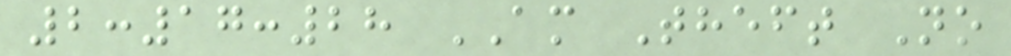2:17:28 AM Theft No
